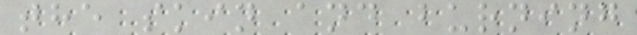the skin and burning
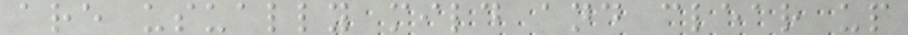are usually mild and clear up
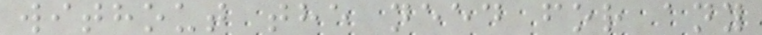without the need for any
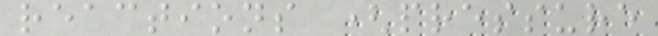reactions (pressure
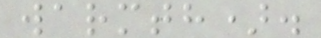warmth).
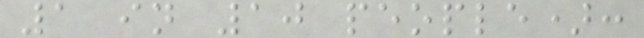1 in 10 people):
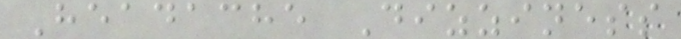Headache Dizziness
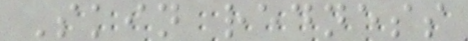Skin redness
